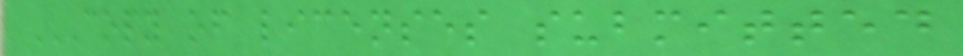COPY OF LICENSES SUBMITTED
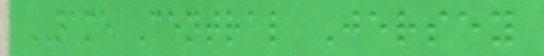NAME Central Jersey
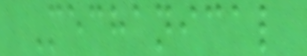Mechanical
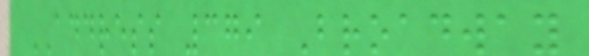ADDRESS 379 Broadway
